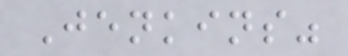Jenkins"
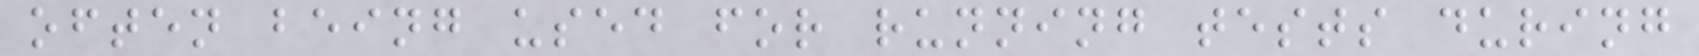often being used for running tests during
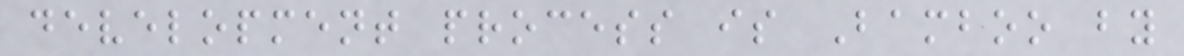development process is Bamboo by
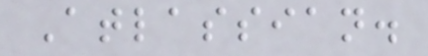Atlassian.
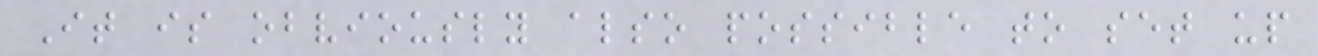It is obviously also possible to set up
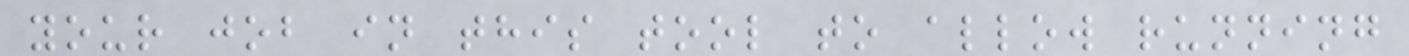your job in this tool to allow running
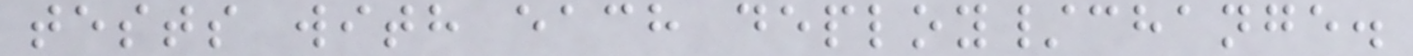tests with each deploy/change.
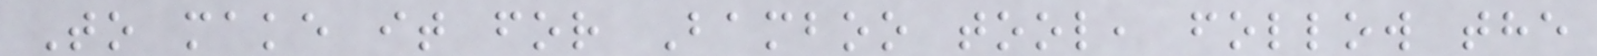To make it for Bamboo tool, follow the
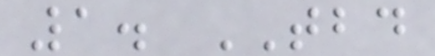1. TBD
